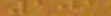101
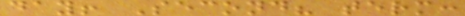day! Second? term:
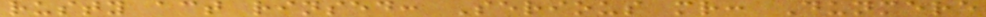rusty act rinsed: Serious mr: Dunmere
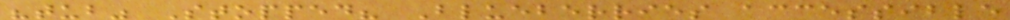"tub" Stopped? Blueberries accessible
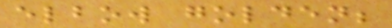elbow golden;
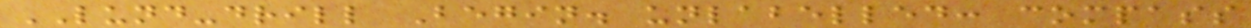LUND-drill Begin. unlabelled: compass
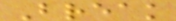Break
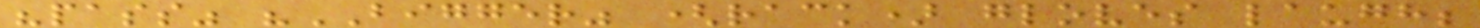"pass" "BIGGER" (rack) gloves laugh;
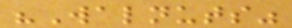"Walnuts"
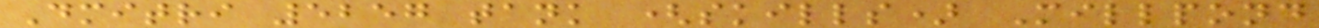Dmitri 5257 tank (skills) Millpond
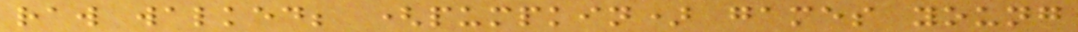raw walked; (pumpkin) games young
